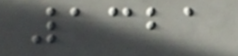1321
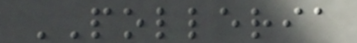POLLERIA
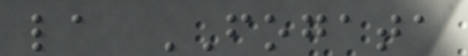la FOGATA
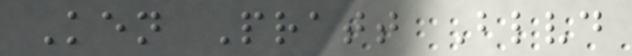Ken Pratt Blvd
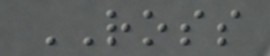ROSS
